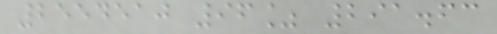2554510 96% 291.63
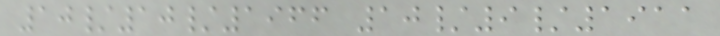10/10/1966 10/9/1911
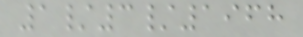1/3/1968
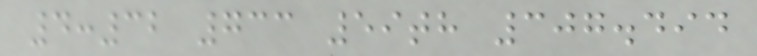4:32 733 59th 307.494
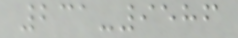231-9586
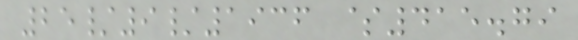25/9/1936 $415.79
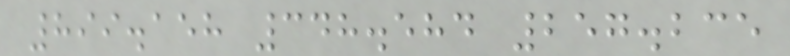899.158 348.584 257.235
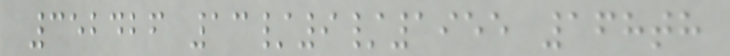352426 13/9/1955 168th
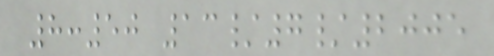8:50 13/7/2005
